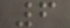6
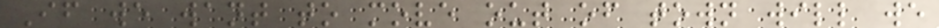If we want to move out of town will we
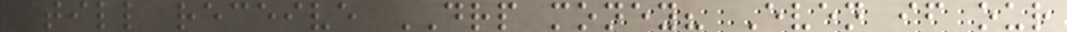still receive DRP money? Even if our
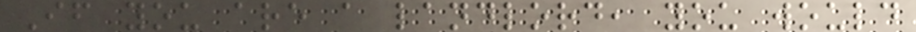If you are a landlord, you would
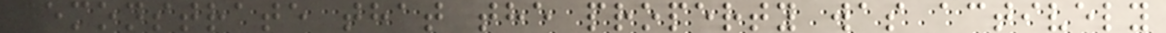demonstrate that the property was actively
